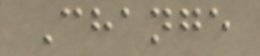Change
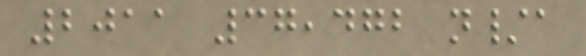2011 37,472 n/a
